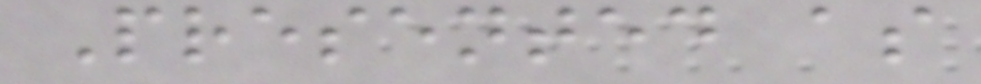Presented as
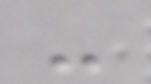-
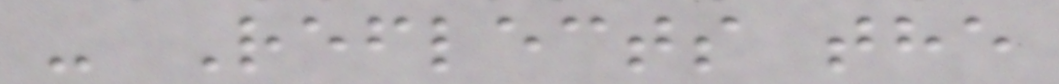- Reflects the
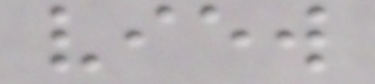view
